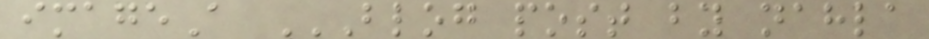imageA BLOG POST BY NAHLA
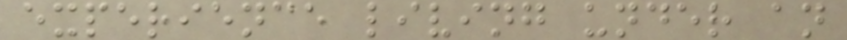experience living under an
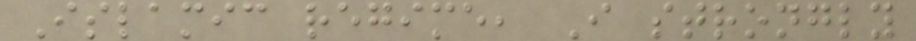Islamic regime, I strongly
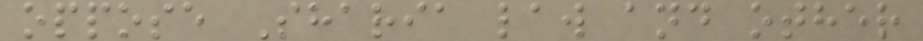oppose Sharia law and other
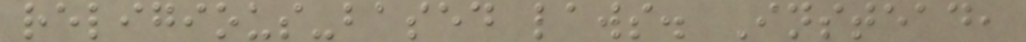religious-based laws. Instead,
